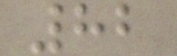82
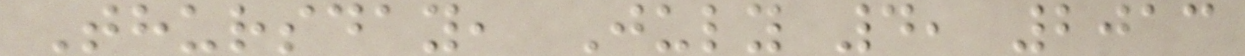Thursday, July 4, 2013
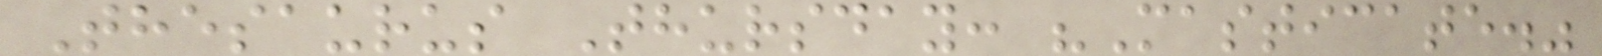Thesaurus Thursday: "Masticate."
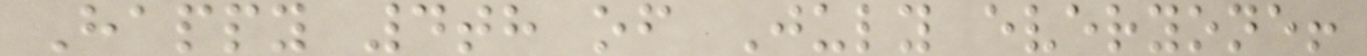Happy 4th of July everyone!
